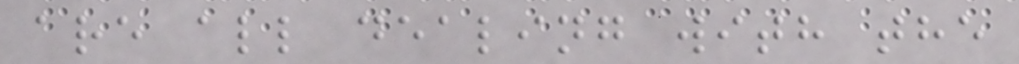are all dealing with the
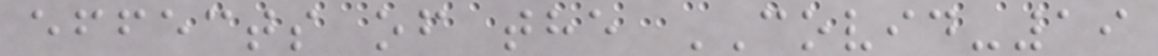effects of the COVID-19
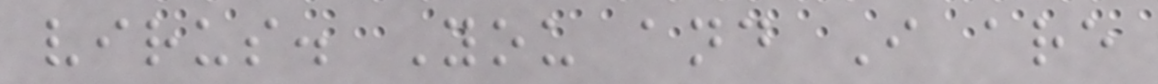virus. You and I are
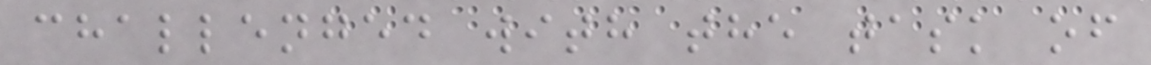challenged with the task of
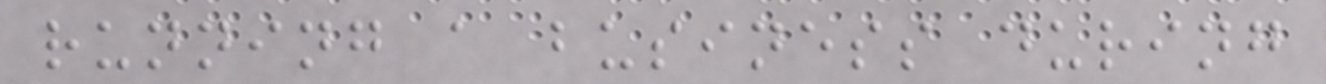running a business during
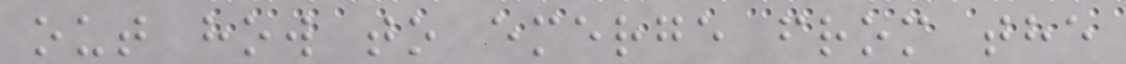out how to emerge from the
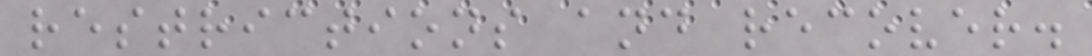restrictions and recover.
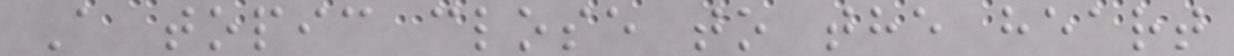A topic close to the heart
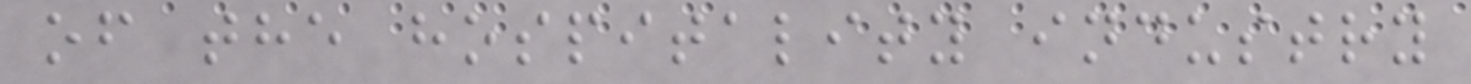of the hospitality industry
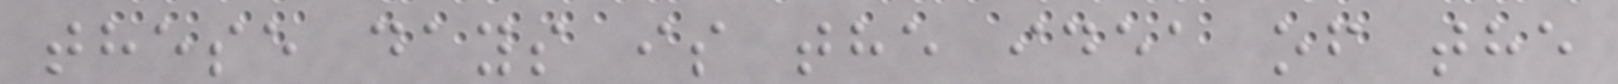these days is the idea of the
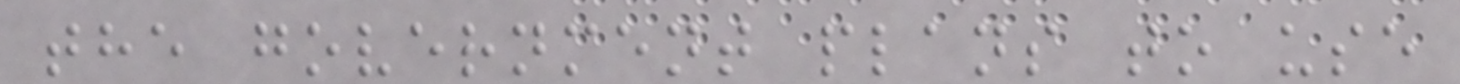the government plans to use
